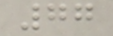77
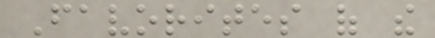Favorites of the
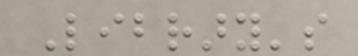Library's
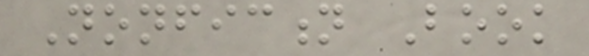Nonfiction Book
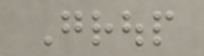Group
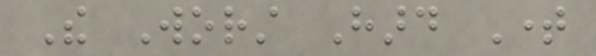The Worst Hard Time
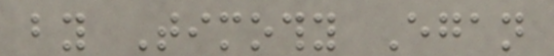by Timothy Egan
